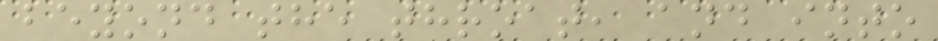beyond the throat, and into
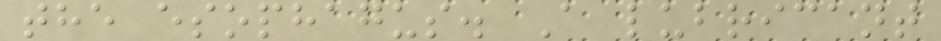the esophagus. A lubricant
